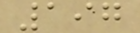197
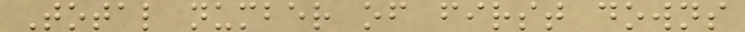Total number of first downs
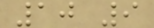10 9
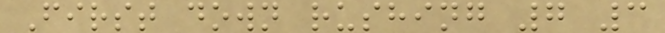First down rushing 7 3
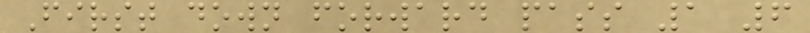First down forward pass 1 6
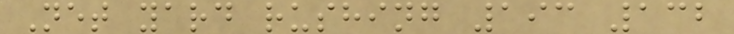Net yard rushing 193 132
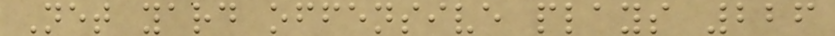Net yard offensive plays 226
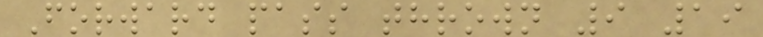Forward pass thrown 9 19
